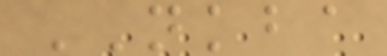NKBA
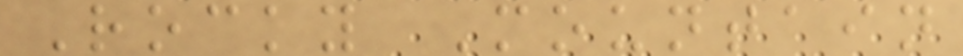Rocky Mountain
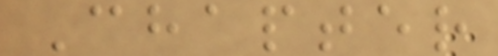Chapter
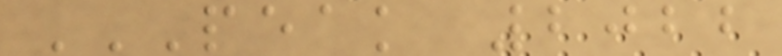PEAK 2022
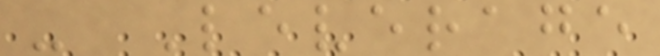- Leverage
